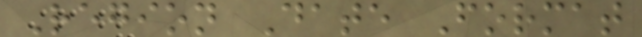Region Date Format
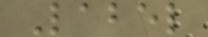Label
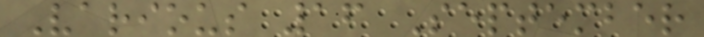Various 16 September
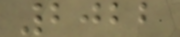2022
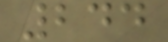244
